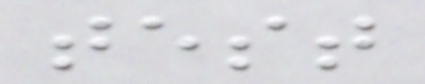test
